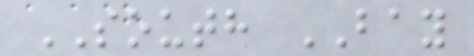SOUTH BAY
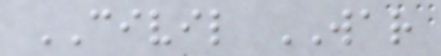CIVIL WAR
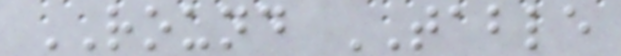ROUND TABLE
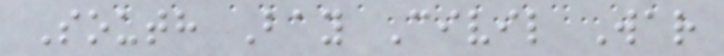South Bay Civil War
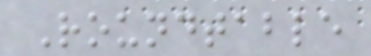Roundtable
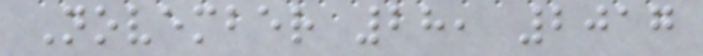November 28, 2017
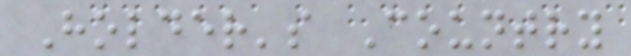Holder's Country
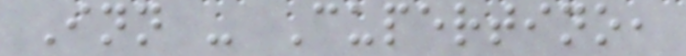Inn - Cupertino,
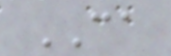CA
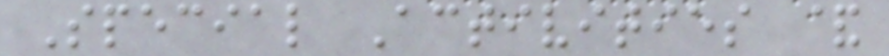Special Activities &
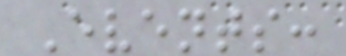Events:
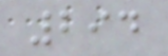294
